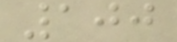100
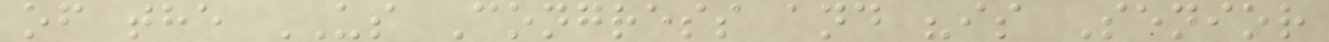of the US Congress and "is Senior
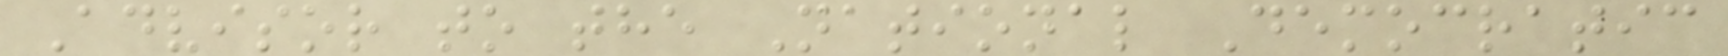Advisor to the National Democratic
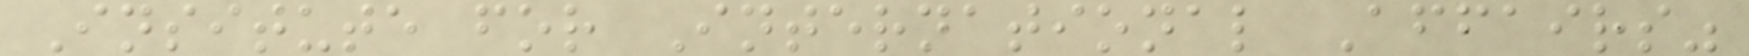Insitute for International Affairs"
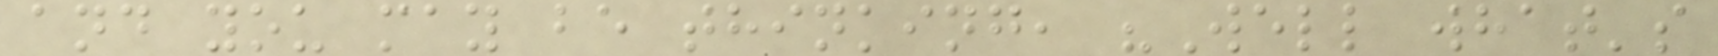and you may be thinking, "Well what's
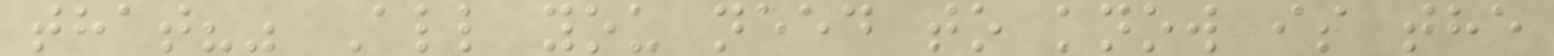that?" All you need to know is the
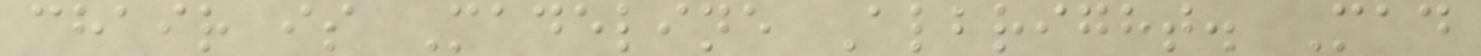chair is Madeline Albright. Mad
